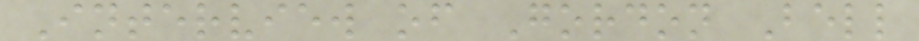Interview of Gordon Bell
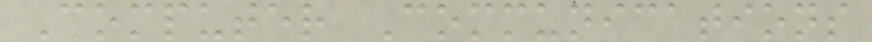Computer Communications
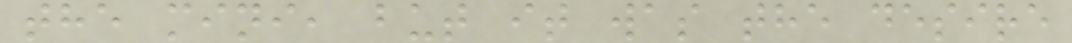the mini, but it was the desire
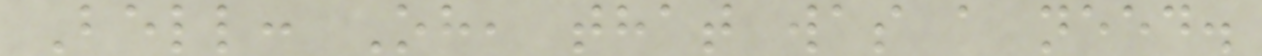Bell: Oh, that was a need.
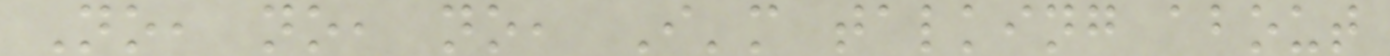No, no, no, I'm talking about
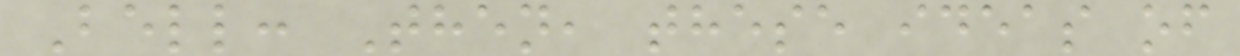Bell: Then, these ideas of
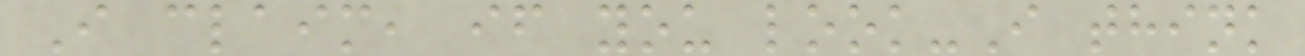I claim, if you look-I think
